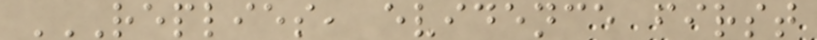REPLIES, EVIDENCE FIRST
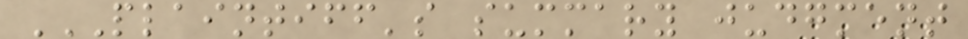PLAINTIFF'S SUMMARY JUDGMENT
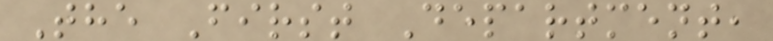The First Department,
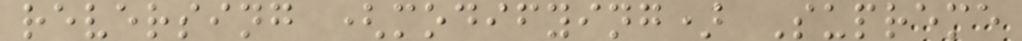reversing (modifying) Supreme
